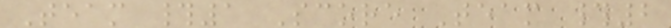Team #1 Score Team #2
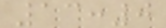13:0
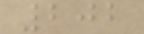202
